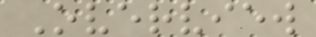Overview
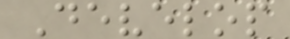Develop
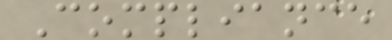Compliance
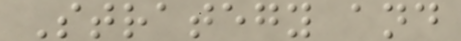Strategy and
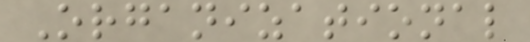Organizational
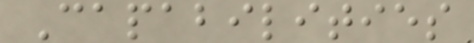Capabilities
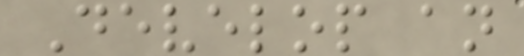Develop an
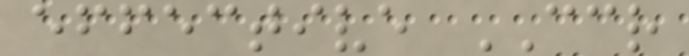effective CCR
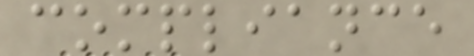compliance
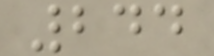244
